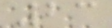23
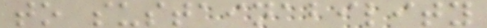to sustainability
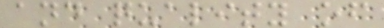and quality of
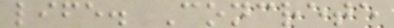life. Concrete
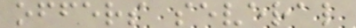offers several
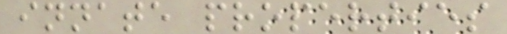innate properties
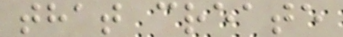that create
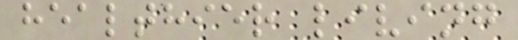healthier living
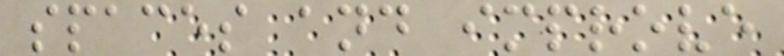spaces and improve
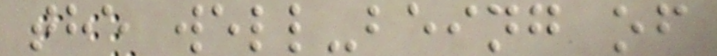the well-being of
